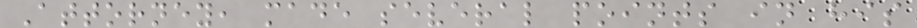Attorney, made several points in his
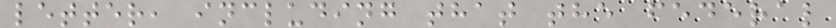letter, including that the federal
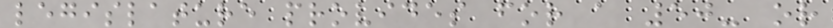legislature provides for a 50- or
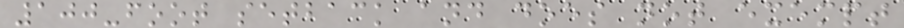100-foot setback and does not exempt
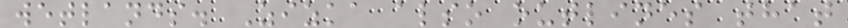wetlands. Zizka also outlines that
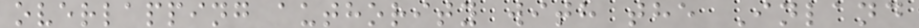overlapping authority with the Inland
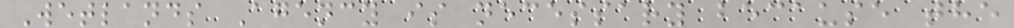Wetlands Agency is necessary because the
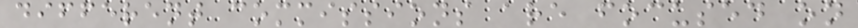different commissions are focused on
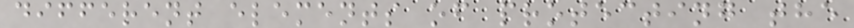different elements of protecting the
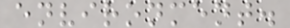environment.
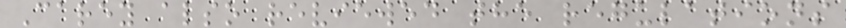Carey also reviewed the regulations
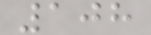108
